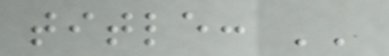title: ''
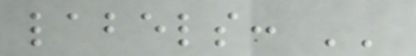labels: ''
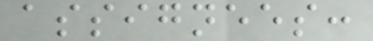assignees:
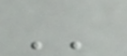''
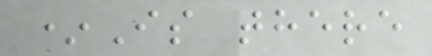*Is there
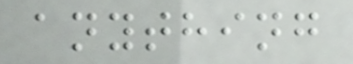anything
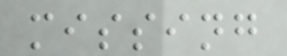missing
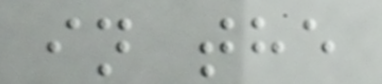in the
